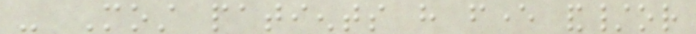- Most patients have fever and/or
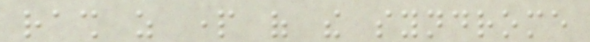rash as part of the syndrome
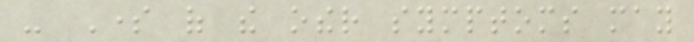- Some of the other symptoms may
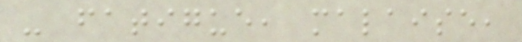- fatigue, malaise,
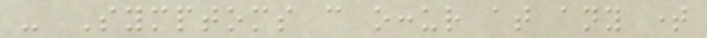- Symptoms can occur at any time
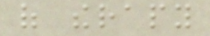of therapy
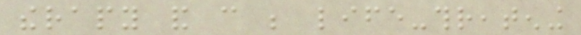therapy and can be life-threatening
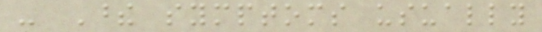- These symptoms usually
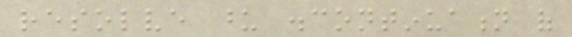resolve upon discontinuation of
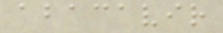abacavir
